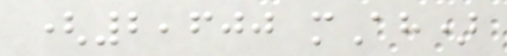(2,600 mAh)
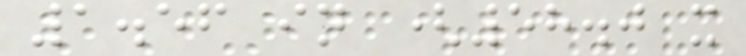1.56 in (58.0 x
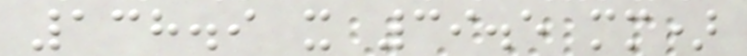138.9 x 39.5 mm)
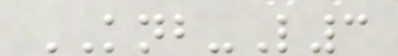KNB-L3
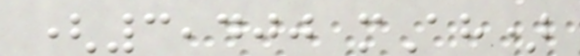(3,400 mAh)
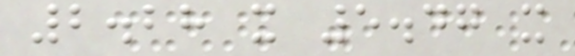2.28 x 5.47 x
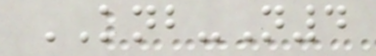KNB-N4
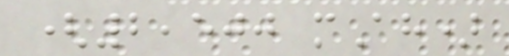(2,500 mAh)
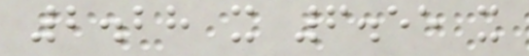2.28 x 6.55 x
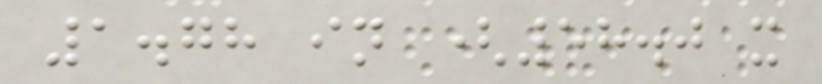1.78 in (58.0 x
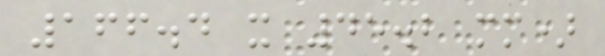166.4 x 45.2 mm)
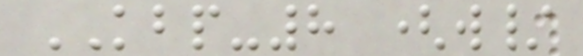KBP-8 (w/
